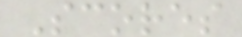Scores
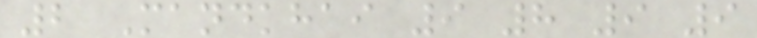2 Mandkhai 9 8 9 9
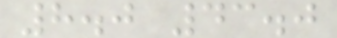8.0 43.0
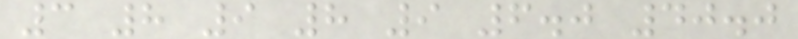3 8 9 8 9 6.0 40.0
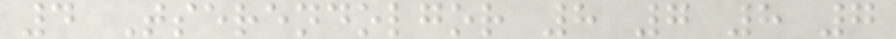4 Tserendolgor 8 7 8 7
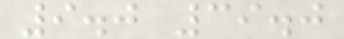9.0 39.0
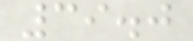39.0
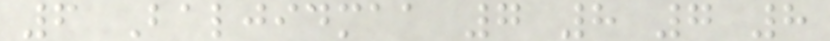6 Baljidmaa 7 8 7 8
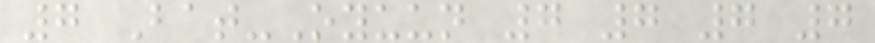7 Bat-Oyuun 7 7 7 7
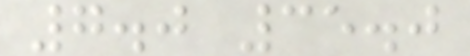7.0 35.0
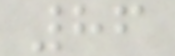86
